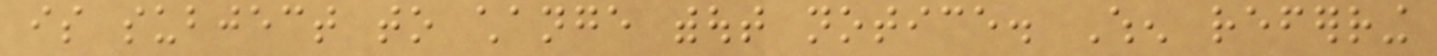is subject to change without notice. When referring
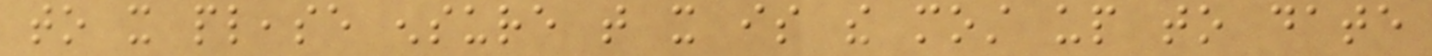to it please ensure that it is the most up to date
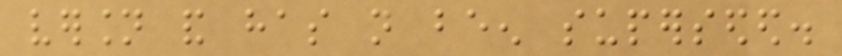version and has not been superseded.
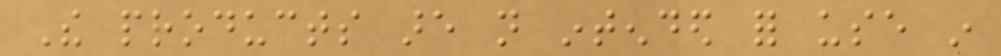The products are not intended for use in
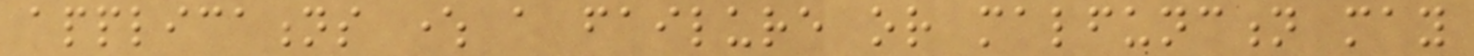applications where a failure or malfunction may
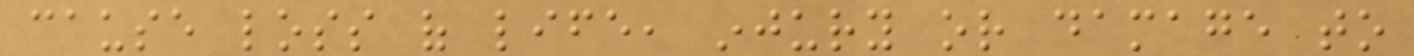cause loss of life, injury or damage to
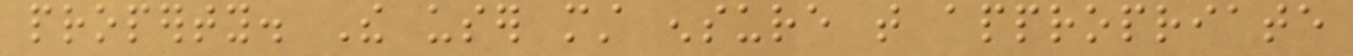property. The user must ensure that appropriate
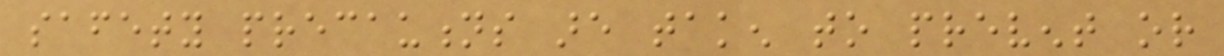safety precautions are taken to prevent or
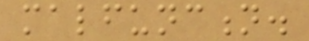malfunction.
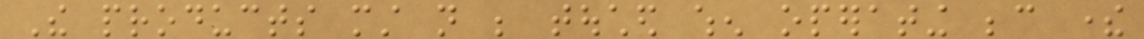The products must not be touched when operating because there
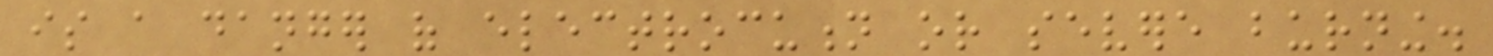is a danger of electrocution or severe burning.
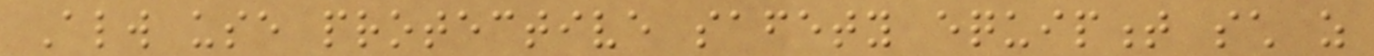Always use protective safety equipment such as
